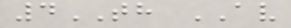4TH AV
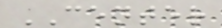CENTER
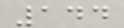144
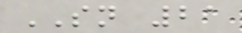SN 21
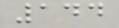144
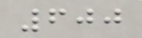600
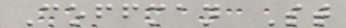Coffman St
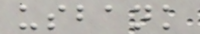usbank
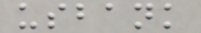usbank
